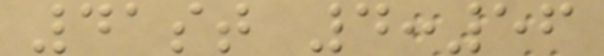41st 4:56
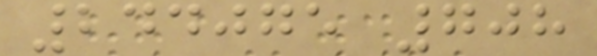244075 708
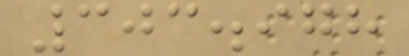303.978
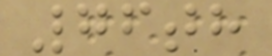76th
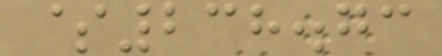$238.73
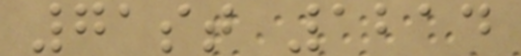71st 1214
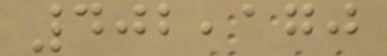402,170
